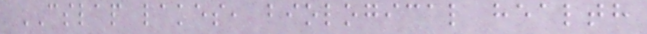CSLAP lakes, biological health
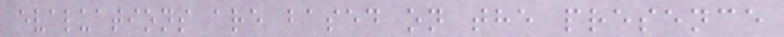evaluations are based on the presence
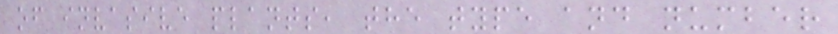of invasive plants, the type and number
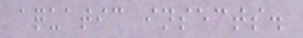aquatic insects.
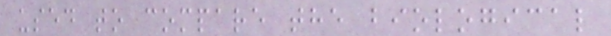used to compare the biological
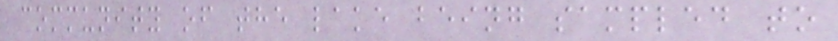community of the lake being sampled to
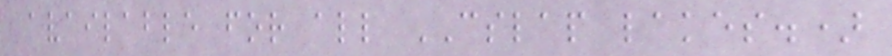available for all CSLAP lakes.)
